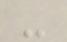-
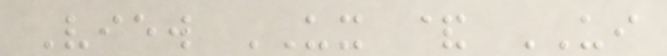View UX & UI
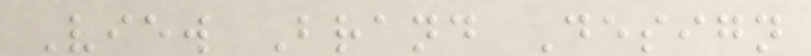View Brand Design
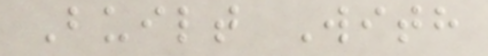Built With
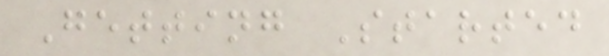Getting Started
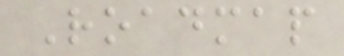Roadmap
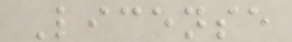License
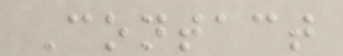Contact
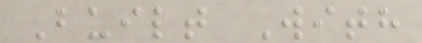Built With
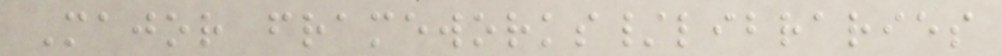Major frameworks/libraries
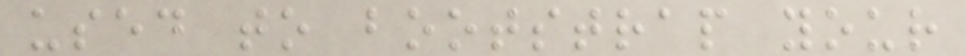used to bootstrap your
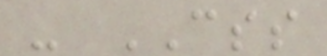- CSS
